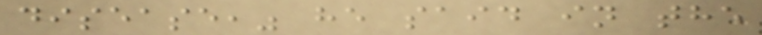disease," he said in the
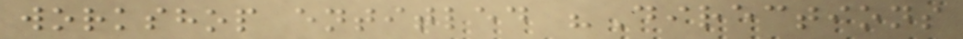workshop entitled "Directions
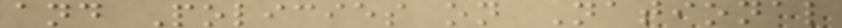and Policies on National
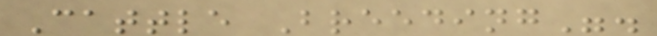Cattle Breeding".
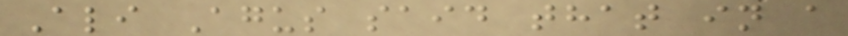Ali Agus said that in a
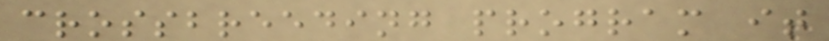crossbreeding program it
